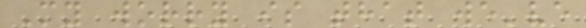My worry is that we've
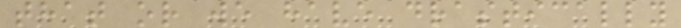that or we have drastically
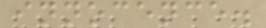innocence.
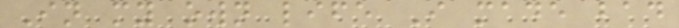In my own life I made bad
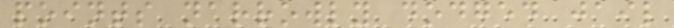points narrowly dodged jail
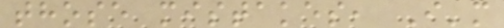those mistakes, I'm
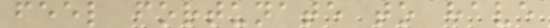feel fortunate to have
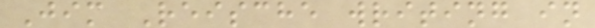Jim Reische writing in
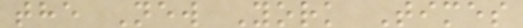the New York Times
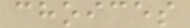choices
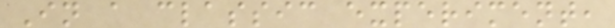In a classic experiment,
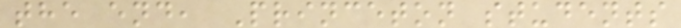the end, Princeton students
